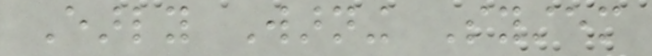Early Warning System
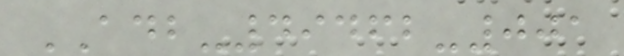ADB-49462-001
